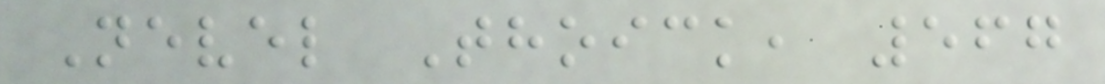Nevel Thoick, 567
